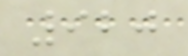920
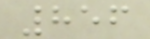856
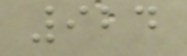924
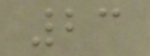23
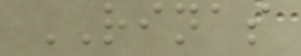RINAS
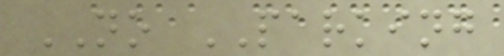NO PARKING
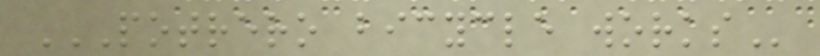POTRERO BICYCLE WORKS
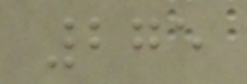275
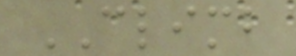CLIMB
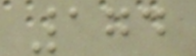174
